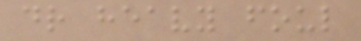dr heavy foul
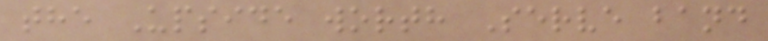the Upside worth Serve band
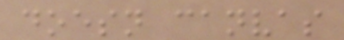doesn canvas
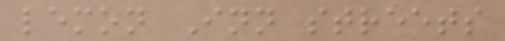lemon Inn streets
